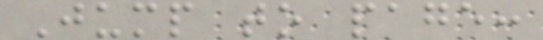Jump to page:
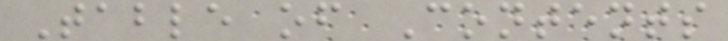Table of Contents
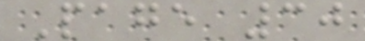Page 30
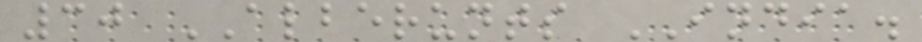30 ALBERUNTS INDIA.
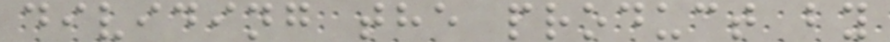dividing the product by
